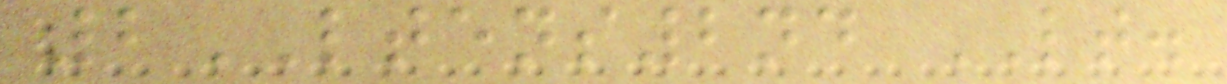2LTENS2nd LT.
